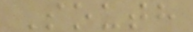South
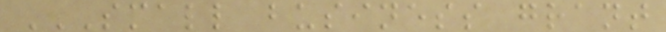SMALL BUSINESS GRANT
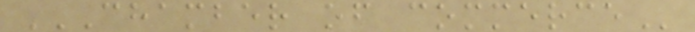CHAMBER OF COMMERCE
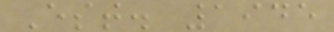Est. 1945
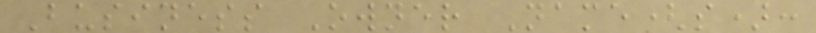Business Owner Name(s):
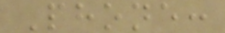Phone:
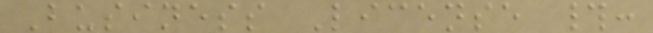Business License #:
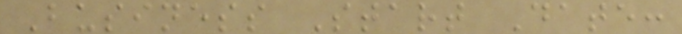Business Start Date:
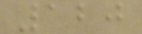120
